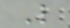L
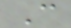C
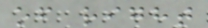of right
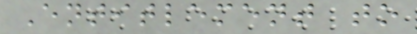Entitlement to
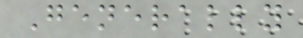Generally
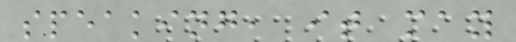speaking, it may
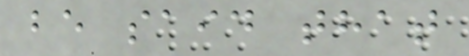be said that
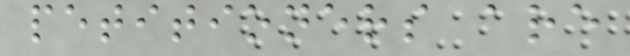petitioners are
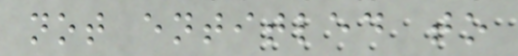not entitled to
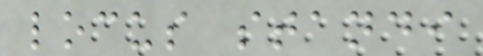locus standi
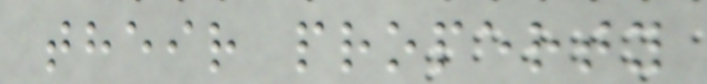their property
